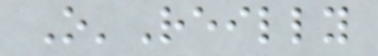O'Reilly
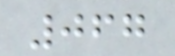067
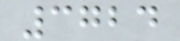3724
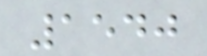1540
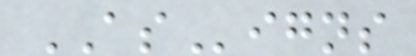ASigns
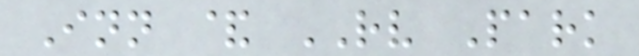Inn & RV Park
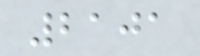2101
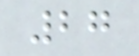27
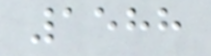1588
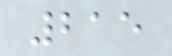215
